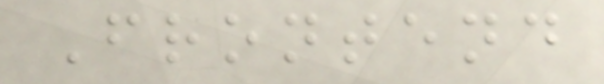Frontend
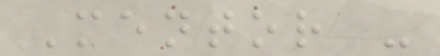Mentor -
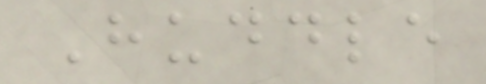Huddle
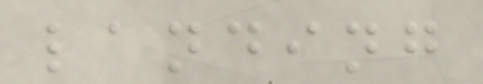landing
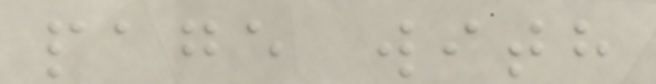page with
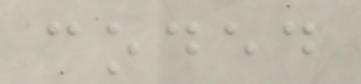coded
